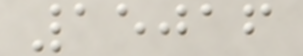15016
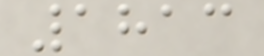1813
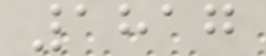1817
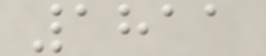1811
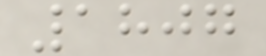1807
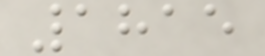1815
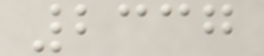2337
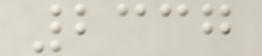2337
